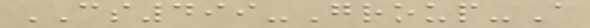CS499-Group-A
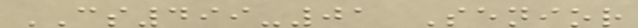CS499-01 Senior
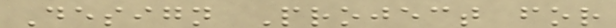Design Project for
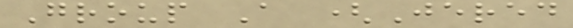Group A (Jered
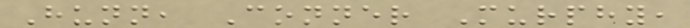Hunn, Conner Murphy,
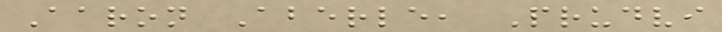Aaron Aberle, Prudvi
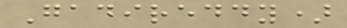Gadireddy)
